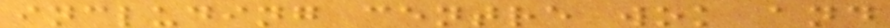including centre wok and
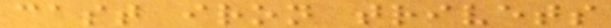cast iron trivets
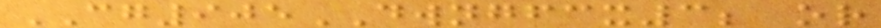CG905DWNGFCX3; or
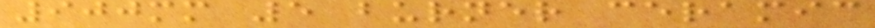900mm 5 burner ceramic
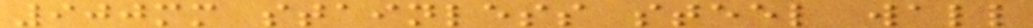900mm stainless steel wall
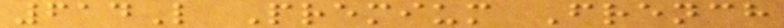614L Premium French
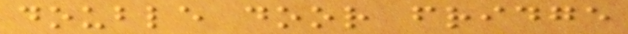double door fridge
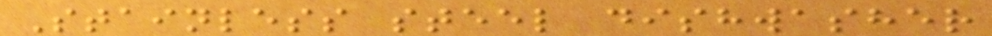Stainless steel dishwasher
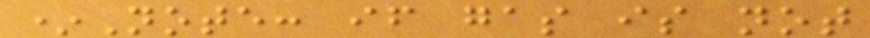*Note: if gas is not
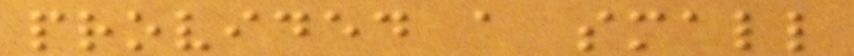provided a small
